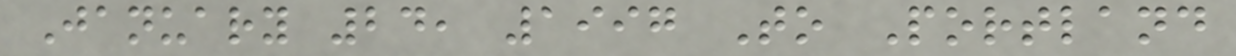January 24, 1997 To Portland
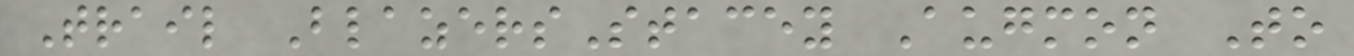Trail BlazersStacey Augmon To
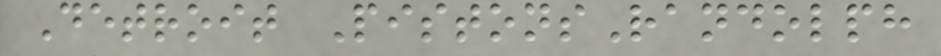Detroit PistonsRandolph
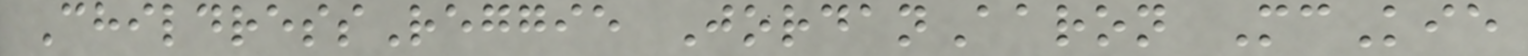ChildressReggie JordanAaron McKie
